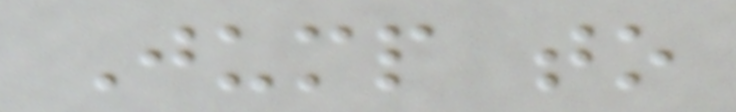Jump to
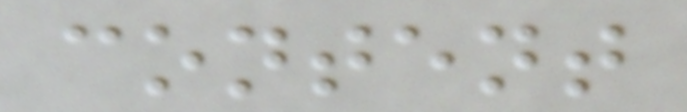content
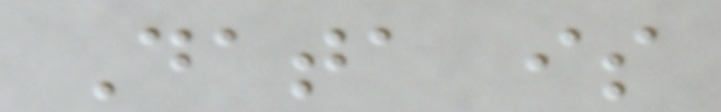Data is
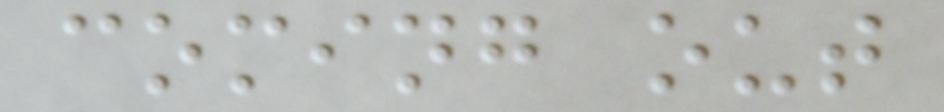coming out
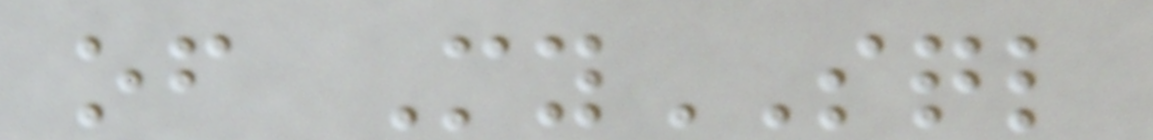of MySQL
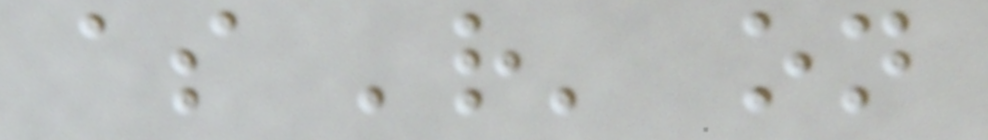as 'r' on
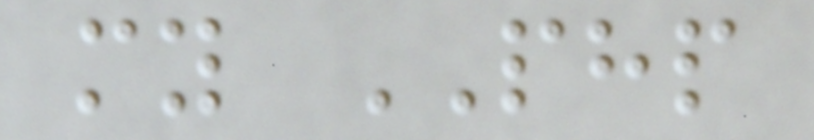my PHP
